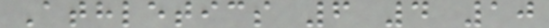Athletics 6 4 10
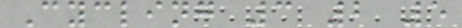Cycling 3 2 5
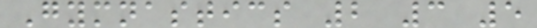Gymnastics 2 3 5
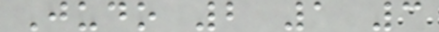Judo 2 1 3
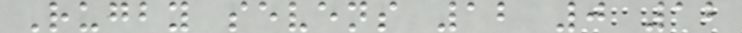Rugby sevens 12 0 12
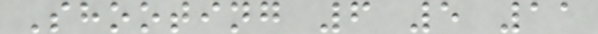Shooting 6 5 11
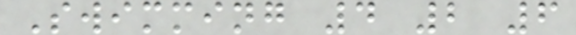Swimming 4 2 6
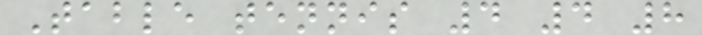Table tennis 4 4 8
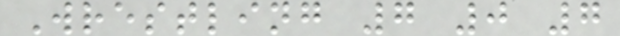Wrestling 7 0 7
